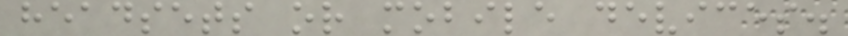headsets or mobile devices.
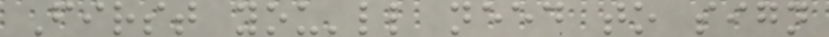First you'll need to sign
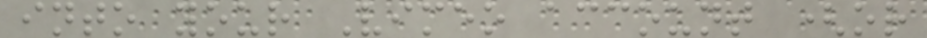into your Vimeo account (or
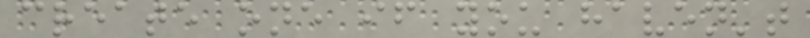create one if you haven't
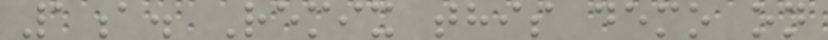1a. Remix this demo on
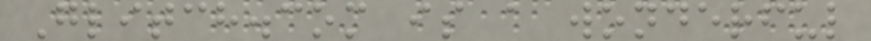Glitch.com is a wonderful
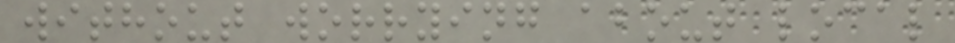without worrying about local
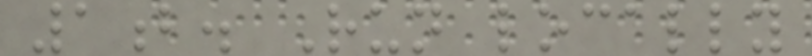1b. Run locally
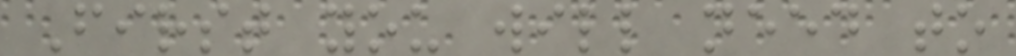First you will need to
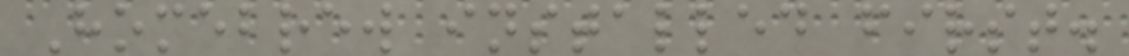Homebrew installed first.
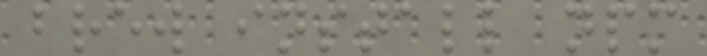brew install npm
